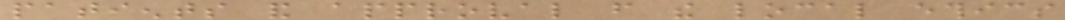patients and approval from the local ethics
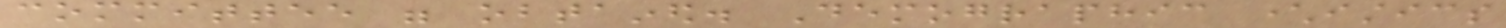committee were obtained. Demographic characteristics
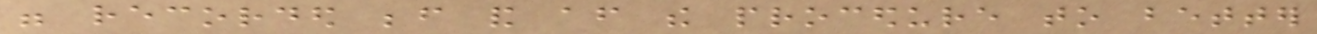were recorded before and after the procedure to better
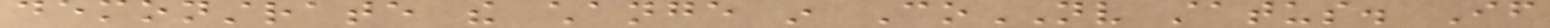demonstrate the change in CoNV status. If
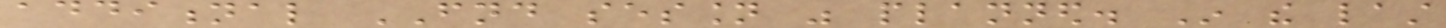additional FND session was planned. In the last
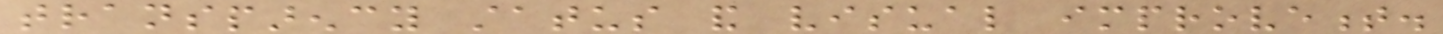transparency status and visual improvement.
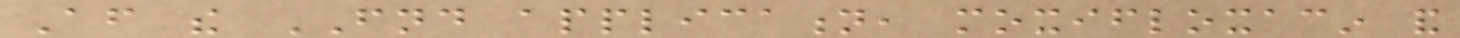After the FND application, moxifloxacin and
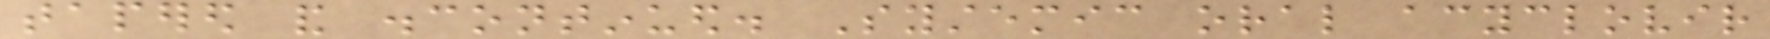tapered and discontinued. Systemic oral acyclovir
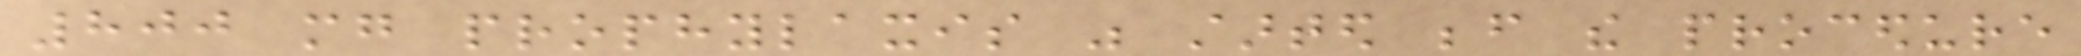800 mg prophylaxis was started before the procedure
